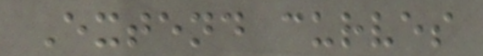Extend curves
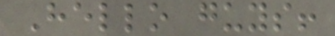Hello guys!
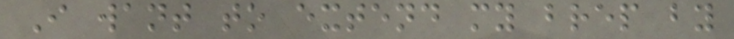I want to extend my brep by
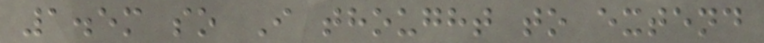1.5m so I thought to extend
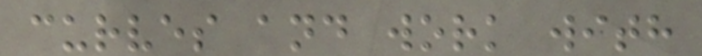curves and work with
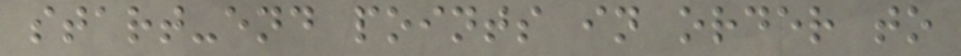start-end points in order to
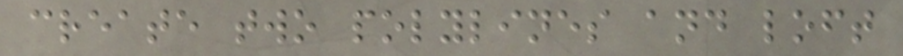create two polylines and loft
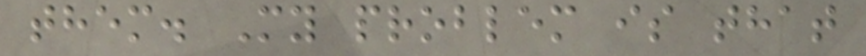them. My problem is that
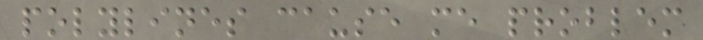polylines cause me problem
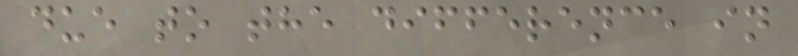due to the difference in
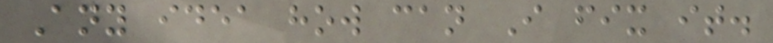Any idea how can I fix it.
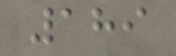189
